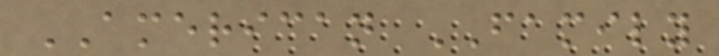AMERICAN FAMILY
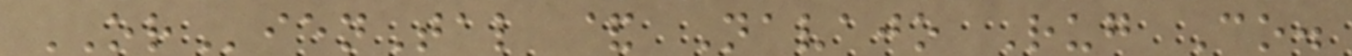ORienTal & Navajo Rug Co.
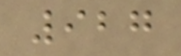927
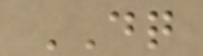DQ
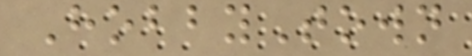HobbyTown
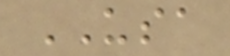USA
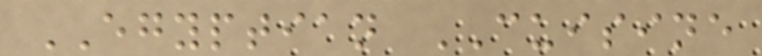EGYPTIAN CUISINE
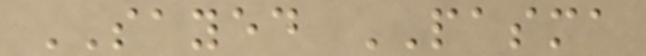SAYED PASMA
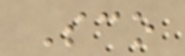Sco
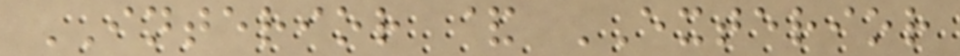INTERIOR & EXTERIOR
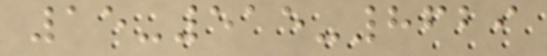15-515-8629
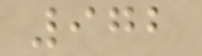972
